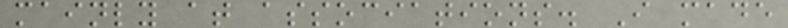mainly at associations. I made
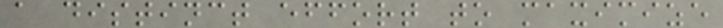a distinct effort to maximize
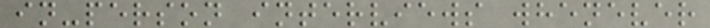in-person interviews whenever
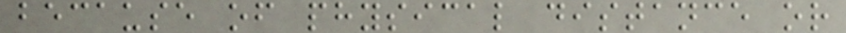because of physical distance or
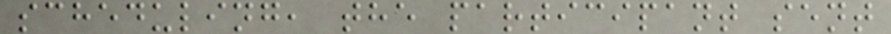scheduling, the participant sent
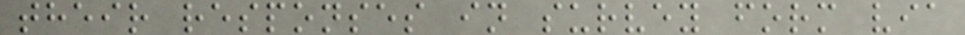their responses in survey form via
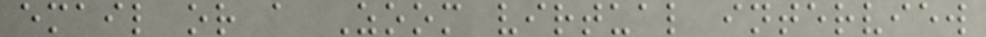email or a Zoom virtual interview
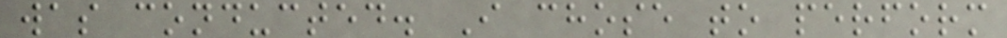was conducted. I chose to perform
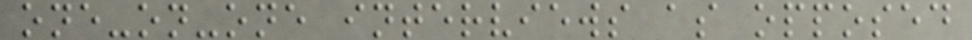one-on-one interviews as opposed
